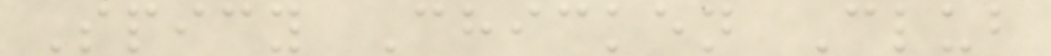Spicy Chicken Club
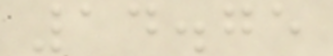14.75
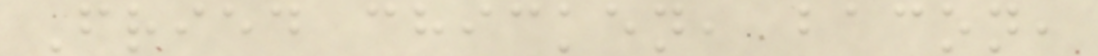Fried chicken, bacon,
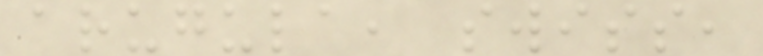arugula, swiss,
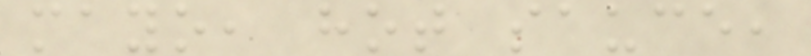mayo, hot sauce,
